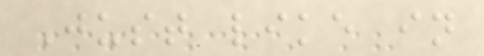Just like in
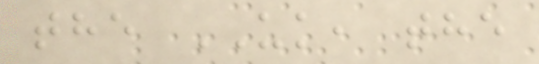the UK, the
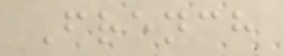French
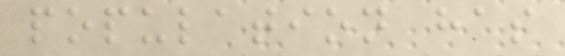population has
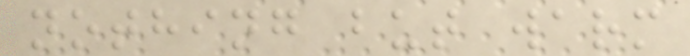nothing but warm
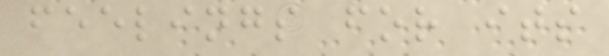feelings for its
